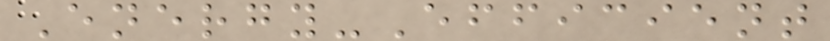Energy-Efficient
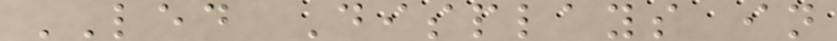LED Displays in
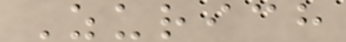Zurich
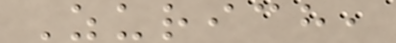Zurich,
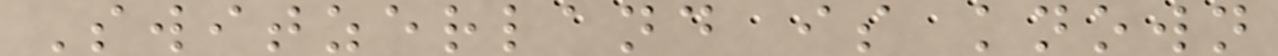Switzerland is known
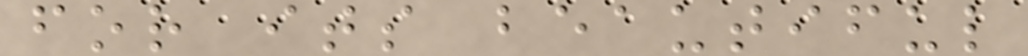for its beautiful
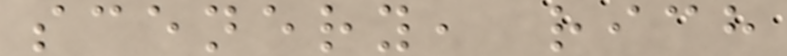scenery, rich
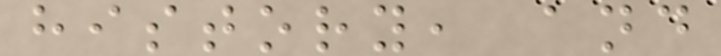history, and
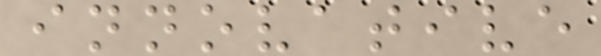innovative
